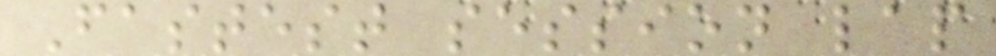Fastest session lap
